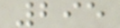295
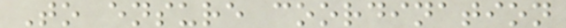To ensure coordination
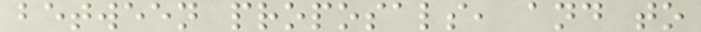between proposals, and to
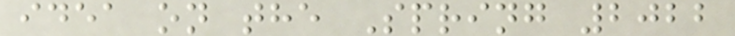idea on the Spring 2022
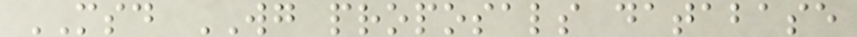MSD WG proposals database
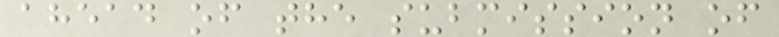ahead of the submission of
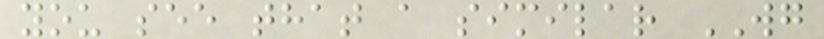you see that a similar WG
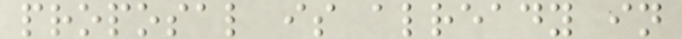proposal is already in
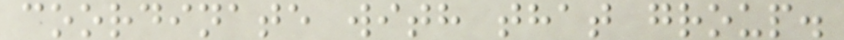coordinate with that group.
